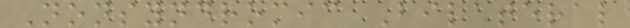Nonsyndromic Bilateral
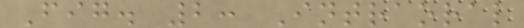Fig. 2: Intraoral
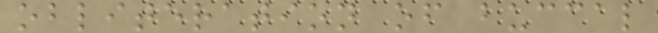obliteration of buccal
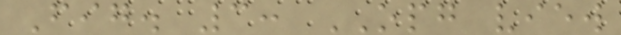Fig. 3: OPG view
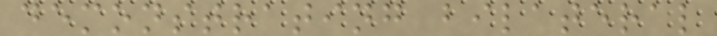demonstrating bilateral
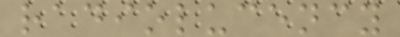radiolucency
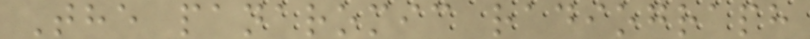The panaromic radiograph
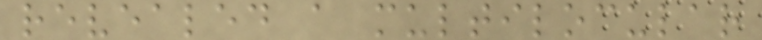revealed a multilocular
